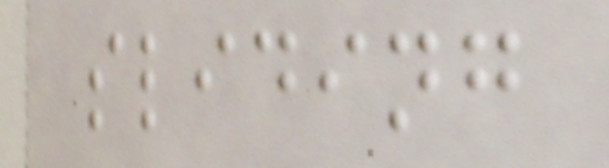sliding
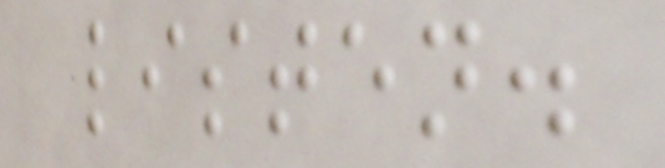listen.
